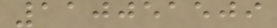110051509
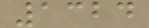1324
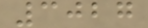3027
